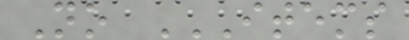No ITEMS
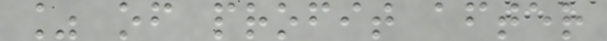% of profit after
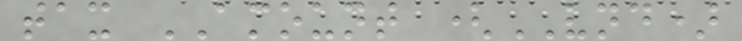tax AMOUNT (VND)
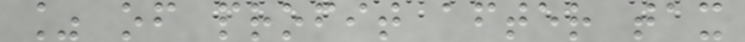% of profit after tax
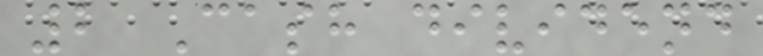2 Cash dividend
